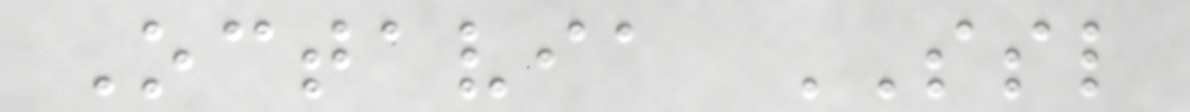Octavia SSL
